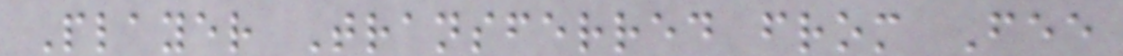Player Transferred from Fee
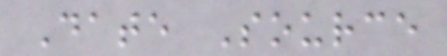Date Source
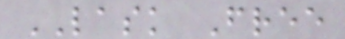LASK Free
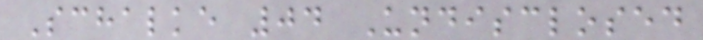Schalke 04 Undisclosed
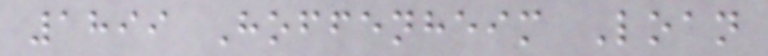1899 Hoffenheim Loan
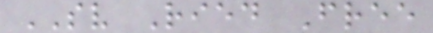SV Ried Free
